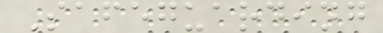Safeguarding
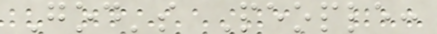God's People:
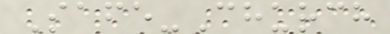Safe-Church
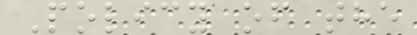Policy of the
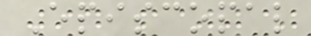Episcopal
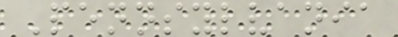Pennsylvania
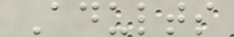Adults
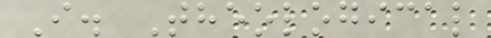I. Theological
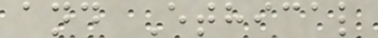and Ethical
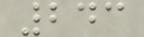243
